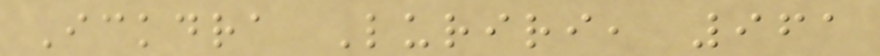Ickdra Luriri, 961
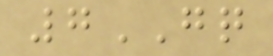7GQ
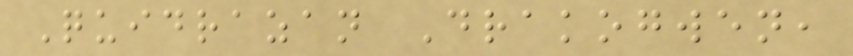Quidrazan Drakogwen,
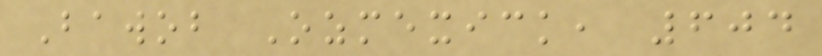Bawob Ozmexick, 604
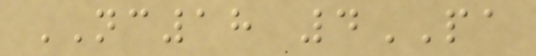NC18 4PA
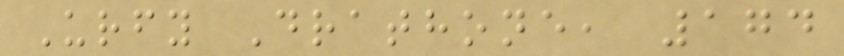Urfy Drathone, 174
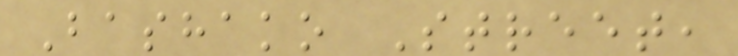Bashako Street,
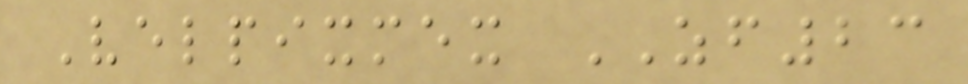Velpixmex ZF23
